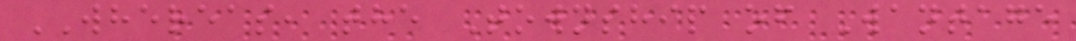WHEREAS, the Township of Wantage
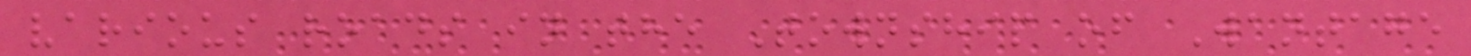various roads in the Township of Wantage
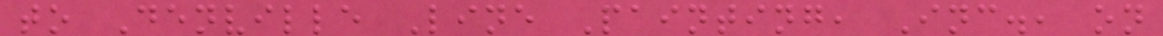to Denville Line Painting, Inc., on
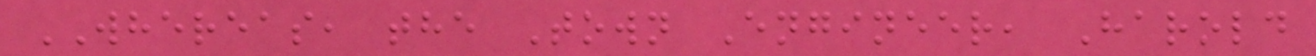WHEREAS, the Town Engineer, Harold
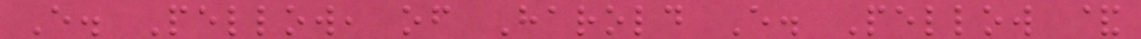E. Pellow, of Harold E. Pellow &
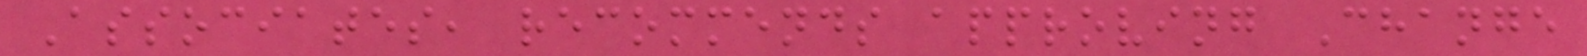Associates, recommends approving Change
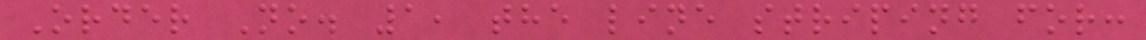Order No. 1, the line striping for:
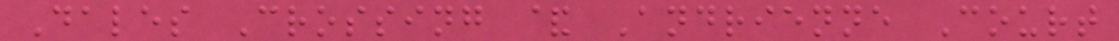Dales Crossing & Andrienne Court
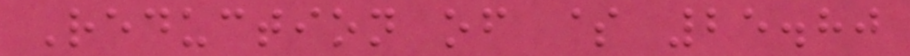Reduction of $ 25.80
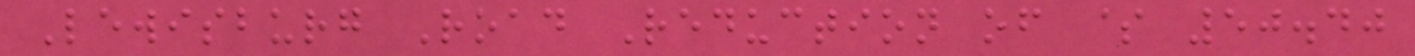Lewisburg Road Reduction of $ 50.40
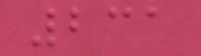231
